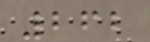262
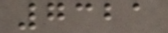7321
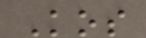Kos
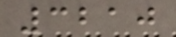3210
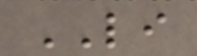LI
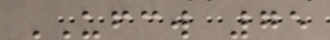UFCW 75
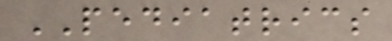PEDIATRICS
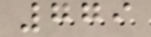779
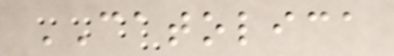CATOLICA
